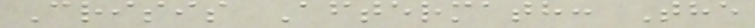Crisis Aftermath: The
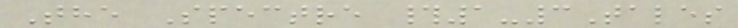The Spectre #1-3Tales
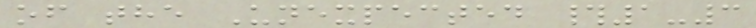of the Unexpected #1-3
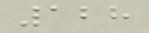128
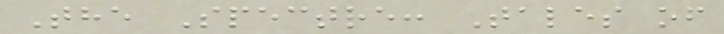The Spectre: Tales of
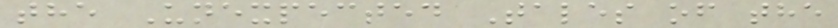the Unexpected Tales of the
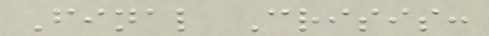Final Crisis:
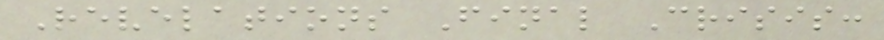Revelations Final Crisis:
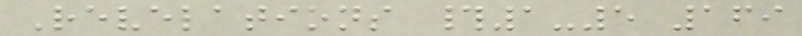Revelations #1-5 169
